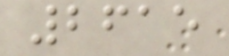2615
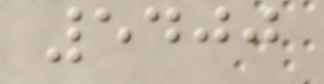5400
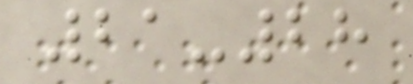21-28
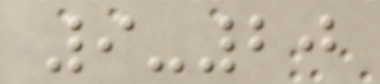9-20
